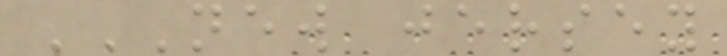NEW JERSEY
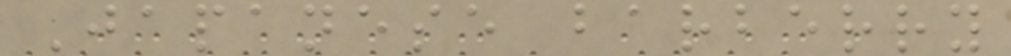Japanese barberry
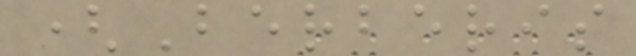(Berberis
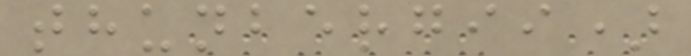thunbergii)
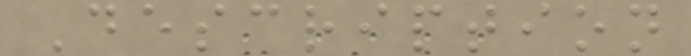Description
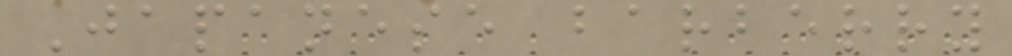Japanese barberry
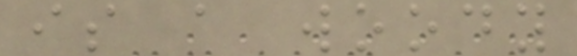is a woody
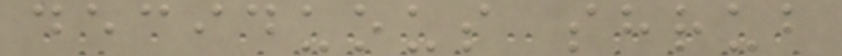deciduous shrub
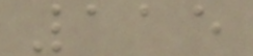115
